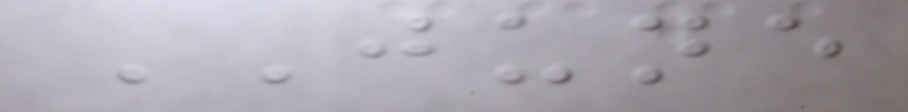JUNE
